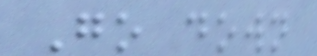Go down
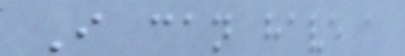I can have a
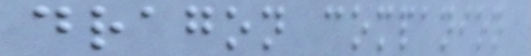dragon companion
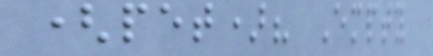(pet)? Empty
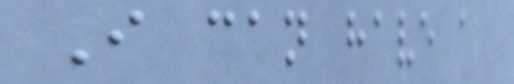I can have a
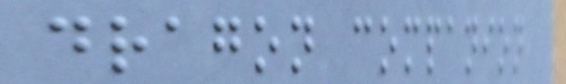dragon companion
